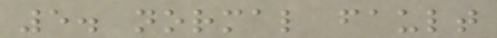5. normal fault
